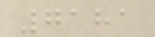7181
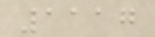1117
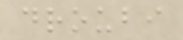droubi
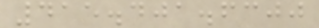415.401.6300
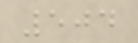504
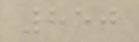850
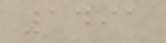1491
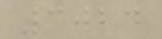3024
